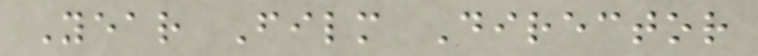Year Film Director
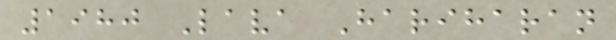1980 Lava Hariharan
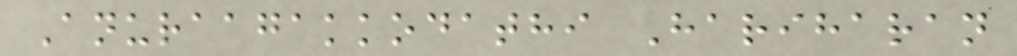Anuraagakkodathi Hariharan
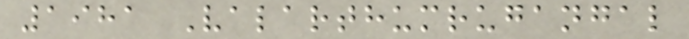1981 Valarthumrugangal
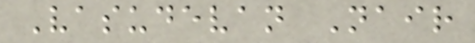Vasudevan Nair
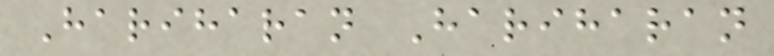Hariharan Hariharan
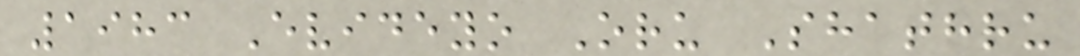1983 Evideyo Oru Shathru
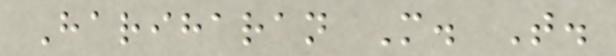Hariharan M. T.
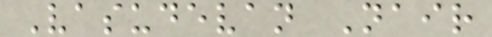Vasudevan Nair
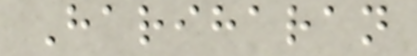Hariharan
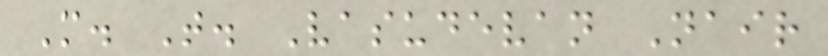M. T. Vasudevan Nair
